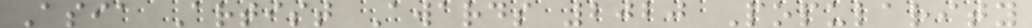Asia Artist Awards 2020 Popularity
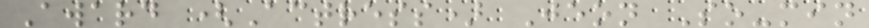Award (Actress) Jeon So-min
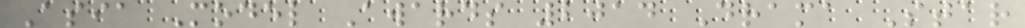Asia Model Awards 2014 Drama Star
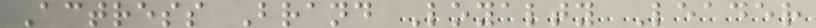Actress Brand Loyalty Leader
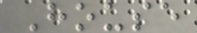House
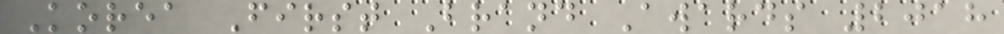Korea First Brand Awards 2018
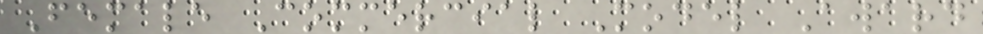Female Commercial Model Award
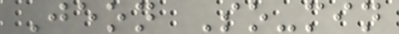Jeon So-min
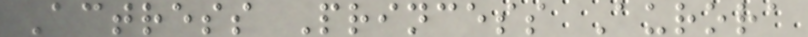Actress Princess Aurora
